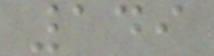149
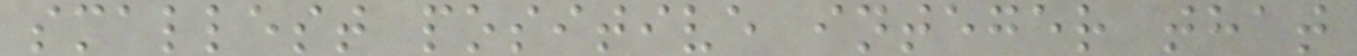smallest positive integer that
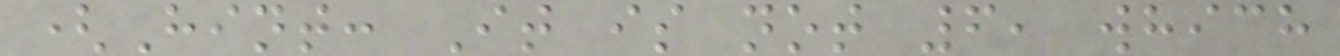(Hint: It is not 6, which
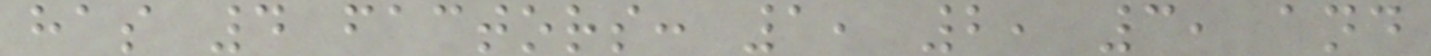has 4 factors: 1, 2, 3, and
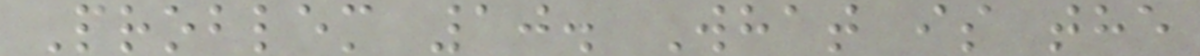Problem 10. What is the
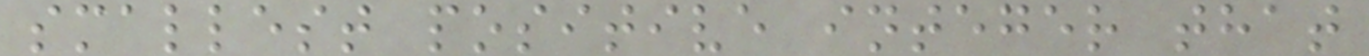smallest positive integer that
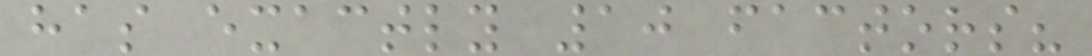has exactly 10 factors?
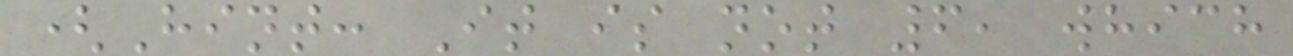(Hint: It is not 6, which
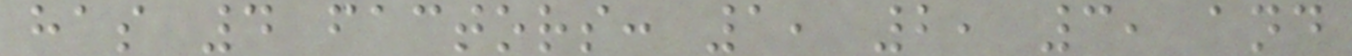has 4 factors: 1, 2, 3, and
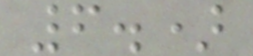6.)
